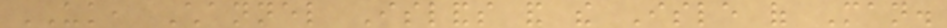UK, Channel Islands and the Isle of Man.
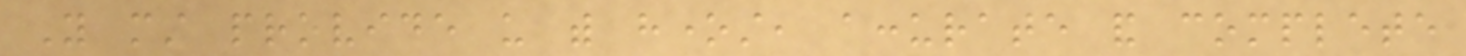You must provide us with honest, accurate and complete
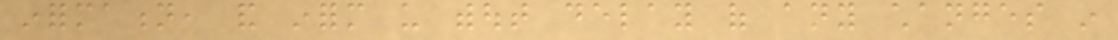information, and inform us without delay of any changes in
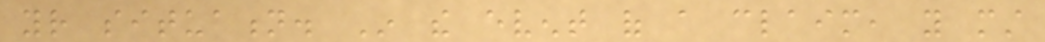your situation. In the event of a claim, you must
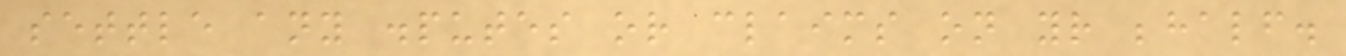settle any disputes or claims on your behalf.
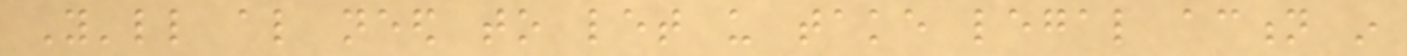You'll also need to let us take legal action in
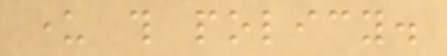under this policy.
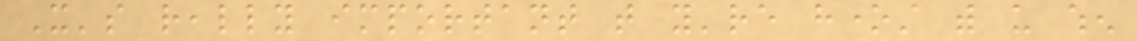It's really important that you're honest with us when
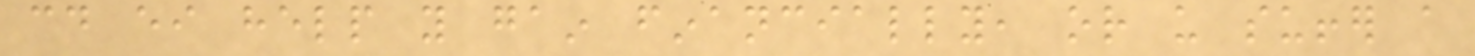could either help you gain financially, or us suffer a
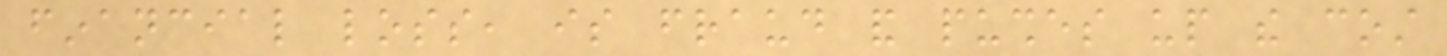financial loss, is fraud and pushes up the cost
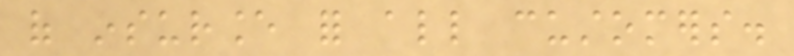of insurance for all customers.
